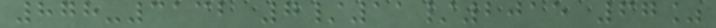878-3132 7/11/2015 67%
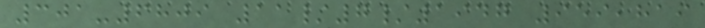301-6809 11/7/1947 959,819
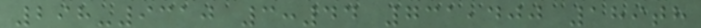298-9310 3:44 731,400 189th
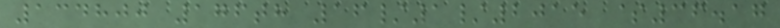134800 176th 16/1/2015 $36.17
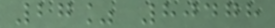27% 80478
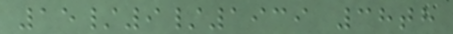15/9/1939 38th
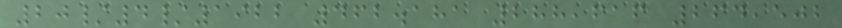20/4/1922 462.181 288,616 264,502
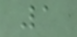1
